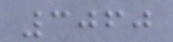3060
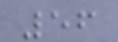56
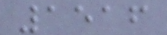1516
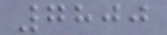7800
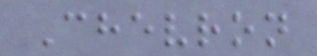Chevron
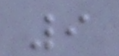9
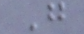G
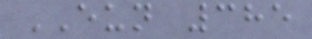EUN 385
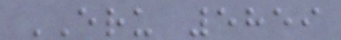ERU 5859
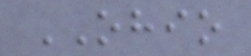OHIO
